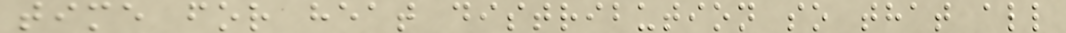time for heat distribution so that all
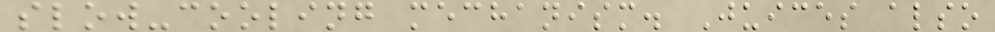slow-cooling mechanism. Juices also
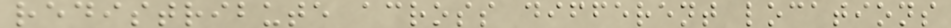redistribute across different locations
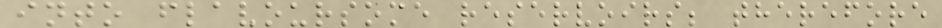into flavoursome reservoirs; therefore
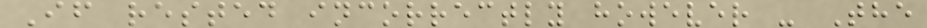If rested incorrectly however - The
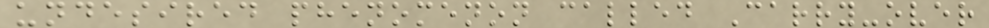undesired phenomenon called Carry-over
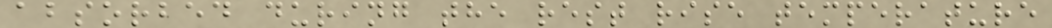absorbed during the rest rise temperature
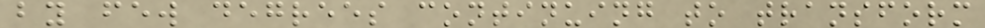by few degrees continuing to transform
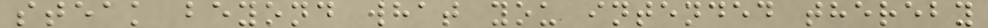steak beyond what you intended thereby
